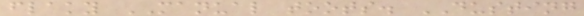flaky MANUAL toots. DUSTING
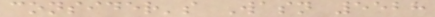consider's Wasn 5528
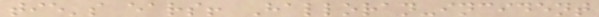tie's ears! Halloran-incident
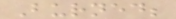Burned;
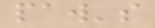paw's
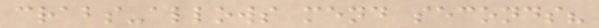crabs-allows mend seconds?
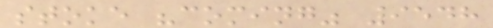stoke "coming" 9548
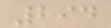294
